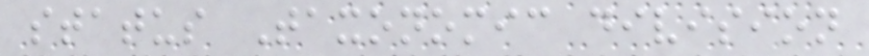status Taxonomic division
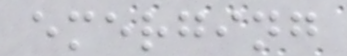emerging
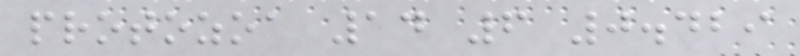protozoa 14 6 0.429
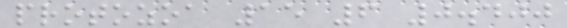protozoa 15 6 0.400
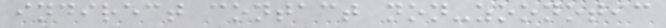indirect contact non-zoonotic
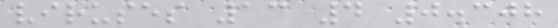viruses 13 4 0.308
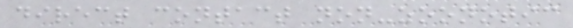direct contact non-zoonotic
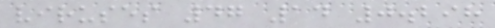viruses 47 14 0.298
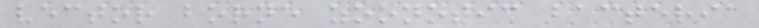vector borne zoonotic bacteria
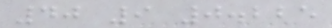40 9 0.225
